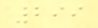299
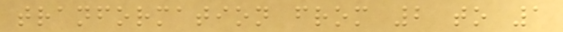tranformation from 2 to 1
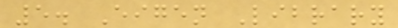5. Eigen Library
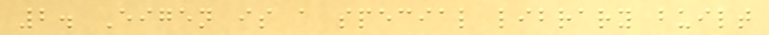2. Eigen is a special library built
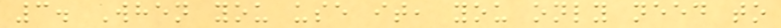3. When you use it, you only need to
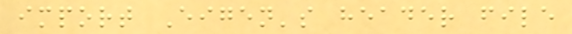import Eigen's header file
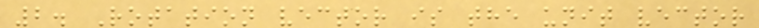2. Rotation vector is the unit vector
